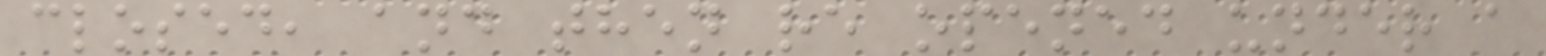closed, and then re opened under a
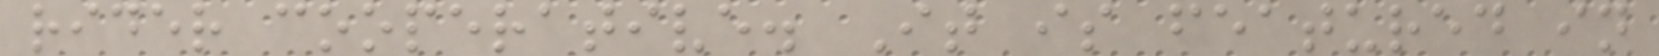rider cooperative. It is featured in
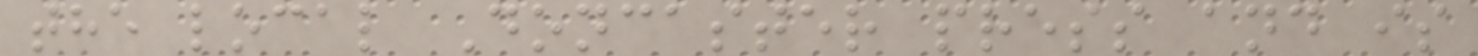the local Doncaster press and is
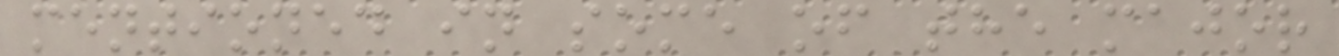mentioned in some of the major
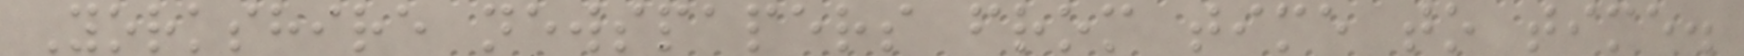Yorkshire newspapers from time to time.
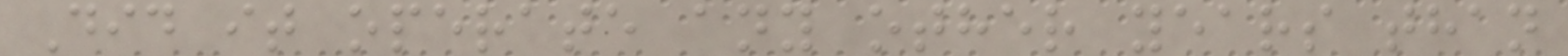Did it operate any other years than
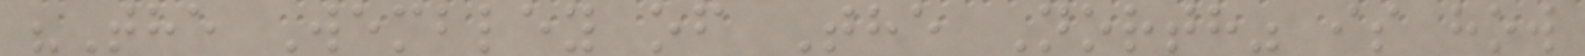"The Wembley of The North" is how
